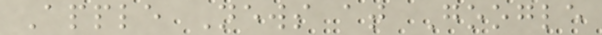Apple News at Google
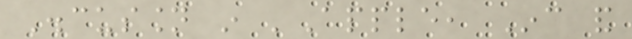Discussion in 'Apple, Inc and
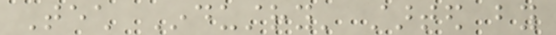Tech Industry' started by
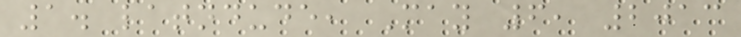1. latndude, May 6, 2013
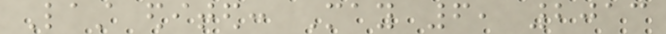Last edited: May 6, 2013
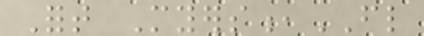Fort Myers,FL
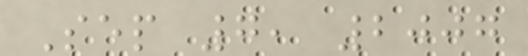Sep 7, 2007
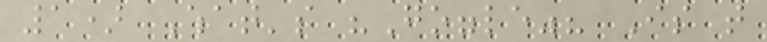1) What's "Goggle"? Is that
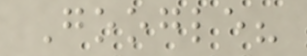Google?
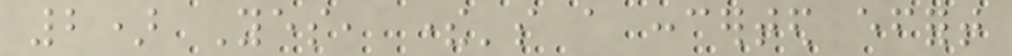2) Yes, there's a concerted effort
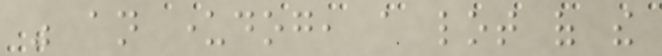was an underdog, a lot of the
